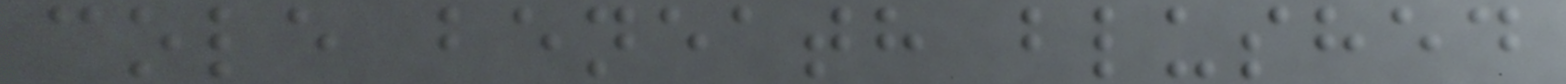cole beneath blushed
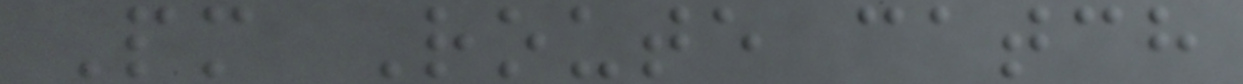Pm Route catch
